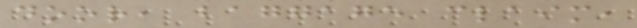door, baggage claim,
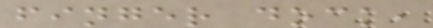finger dock,
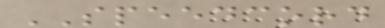SPEEDCORD
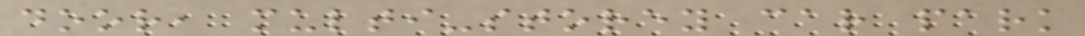door, multi-storey car park
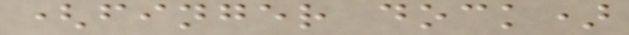(finger dock)
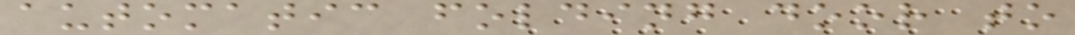automatic folding door to
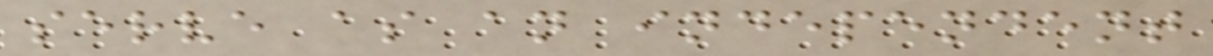serve as an independent
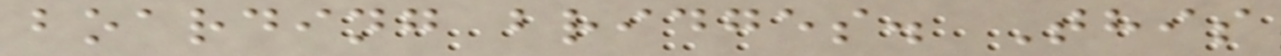boarding bridges. This
